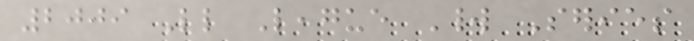2009 Little League World Series
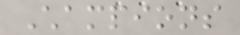Champions
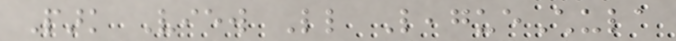Park View Little LeagueChula
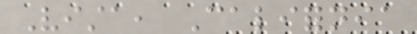Vista, California
